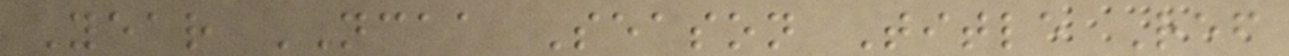Year NCAA Season Title Ref
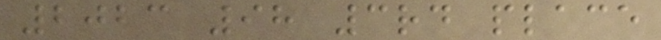2023 98 3rd place
